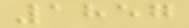1857
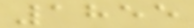1855
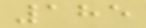185
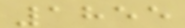1855
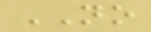NO
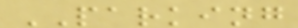PARKING
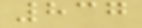837
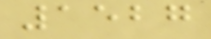1527
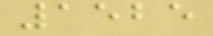1525
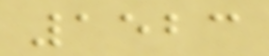1523
